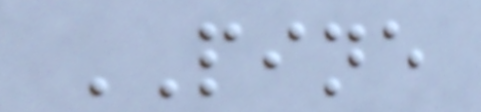PINE
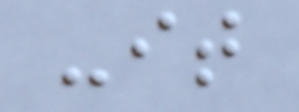-it
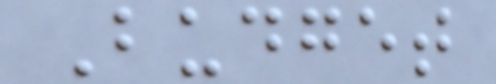Budget
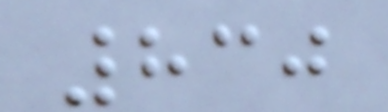830
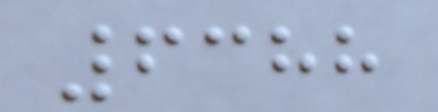6388
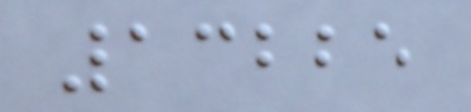13225
